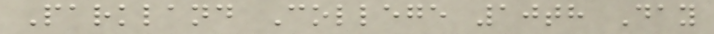Parkland College 10th Day
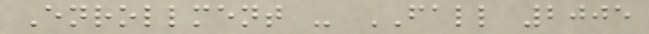Enrollment - FALL 2005
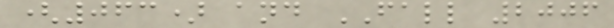(063) and FALL 2006
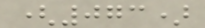(073)
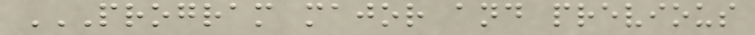PROGRAM MAJOR AND PREVIOUS
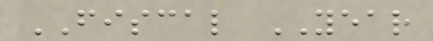FISCAL YEAR
